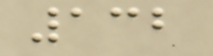132
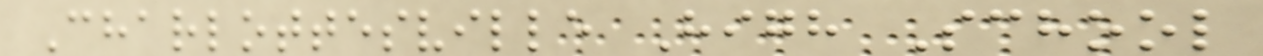Charlottesville High School
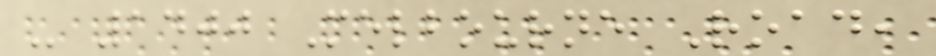- 1400 Melbourne Road,
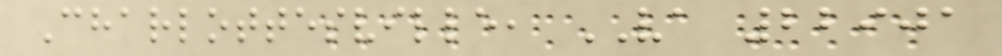Charlottesville, VA 22901
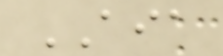AIA
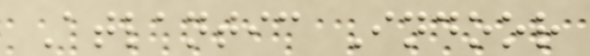Atlantic Indoor
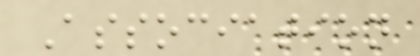Association
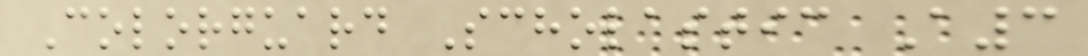Colorguard Scholastic A3
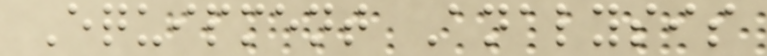Equipment Analysis
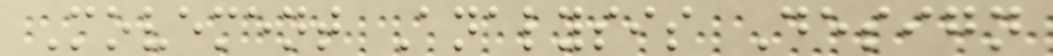Movement Analysis Design
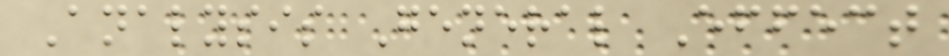Analysis General Effect
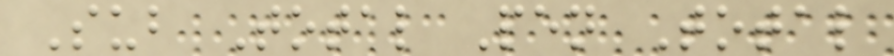Sub Total Pen Total
